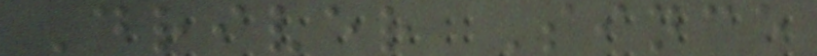Driver Since
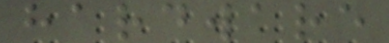hardware
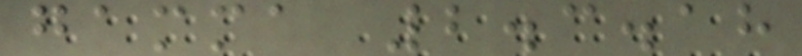gamma 2.3.18
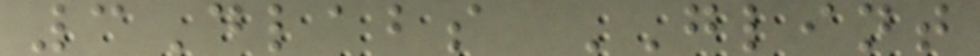3Dlabs GLINT
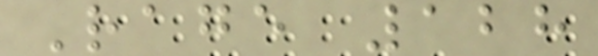Rage 128
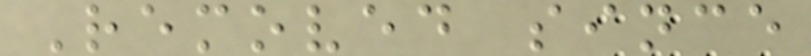Removed since
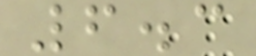6.3
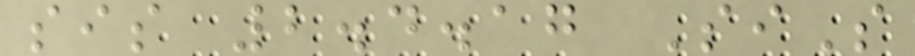sis 2.4.17 SiS
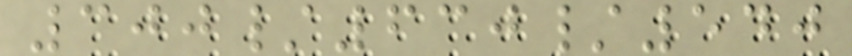300/630/540
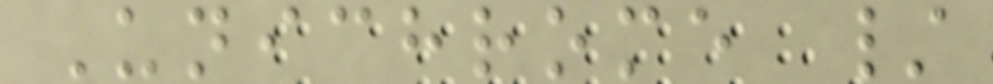Unichrome /
